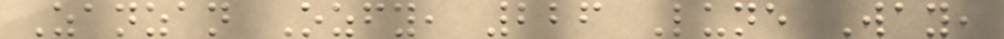Zanzan Ozfy, 226 Lune Way,
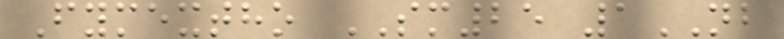Fymextho SM25 1NB
